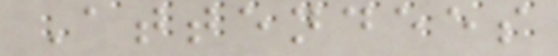Attendees
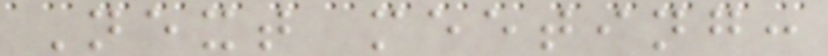Next meeting:
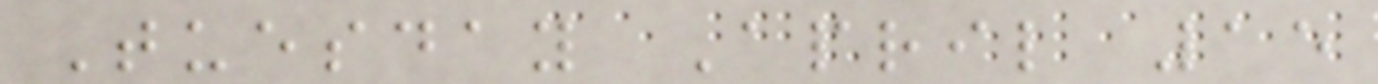Tuesday April 15
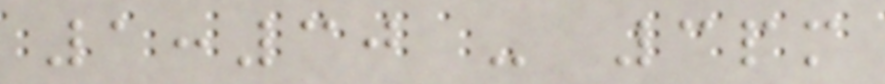1:30 - 3pm
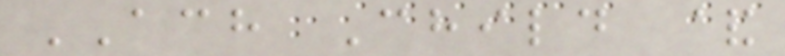ACH Child &
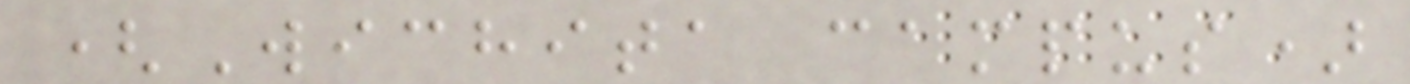(Wichita campus)
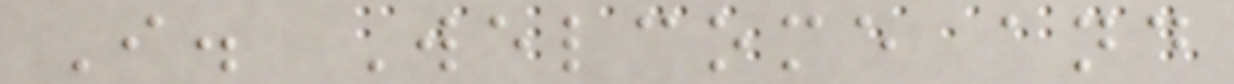I. Welcome and
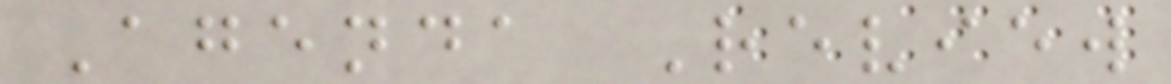Agenda Review
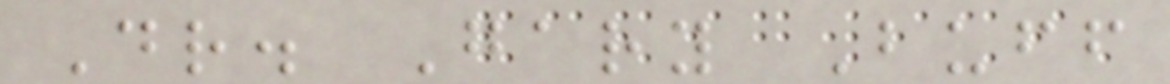Dr. Gary Buff
